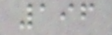196
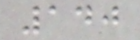140
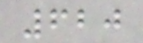620
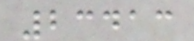23413
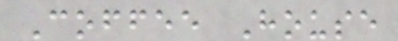Coffee House
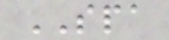SPA
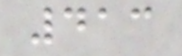413
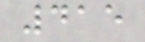415
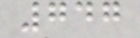747
